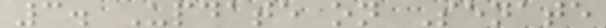3. Update on Senate
